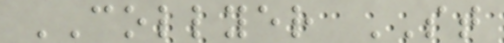COLLYER ST
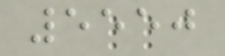5550
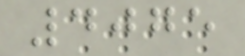4075
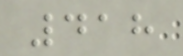418
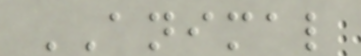ANIMAL
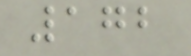172
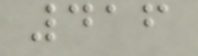416
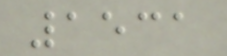1531
